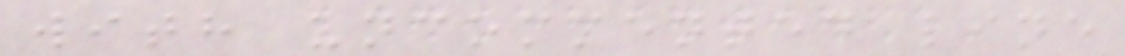with uncommented line
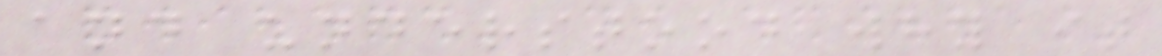and understood why it
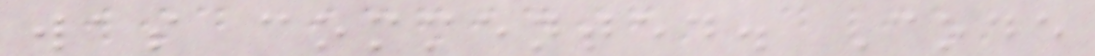was commented. Code
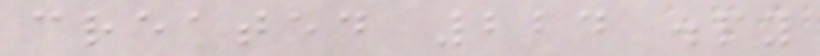created 224 .py
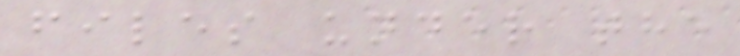files under the
